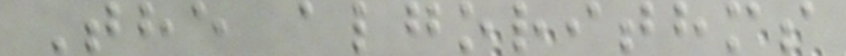The algorithms
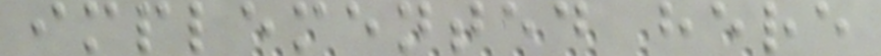implemented here
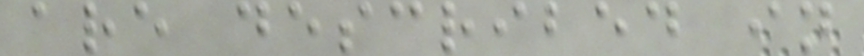are described in
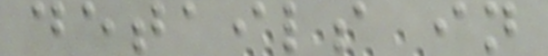details in
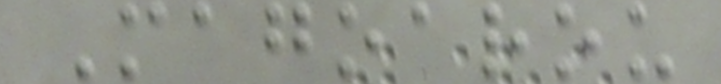Magoarou
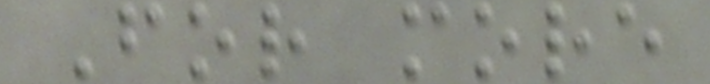For more
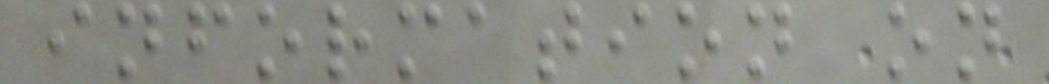information on
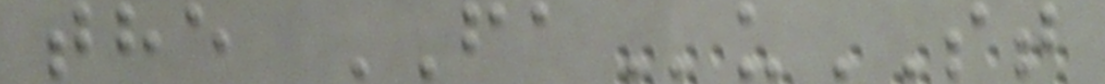the FAuST
